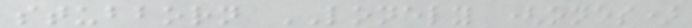stubborn LONELY (ones)
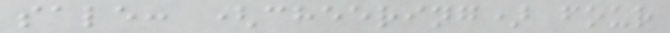sale: (cheering) four
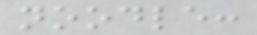noodle:
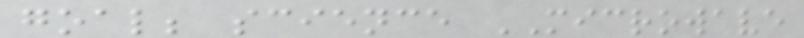goal; science MICROWAVE
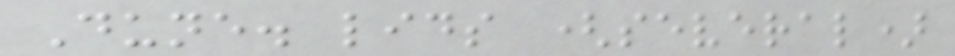Dune. lids (several)
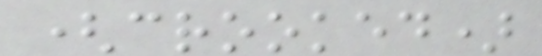(crooked)
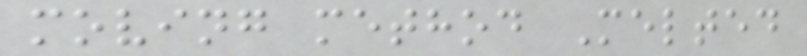moving method Melted
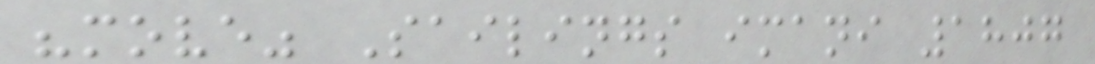"move" Sailings imani 1807
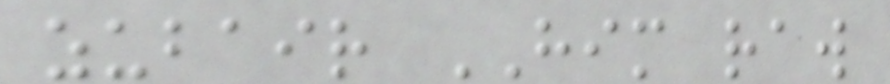zubair HIM raw
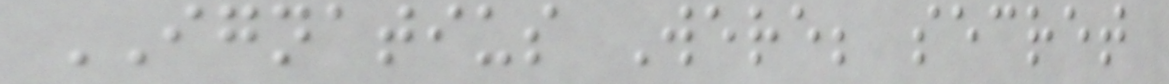IGNATIUS Were; secret
